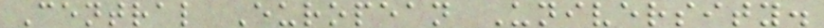Central European University.
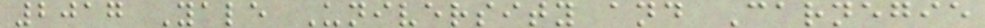2017 Yale University and Carnegie
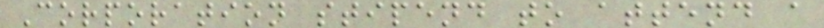Corporation stipend to attend a
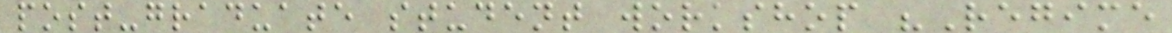post-graduate student workshop "Regime
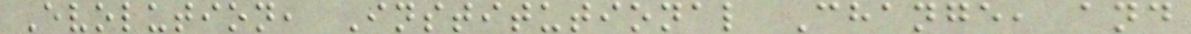Evolution, Institutional Change, and
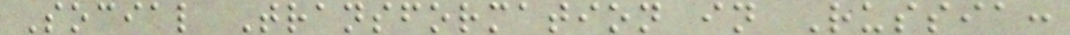Social Transformation in Russia:
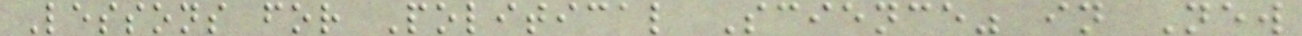Lessons for Political Science" in New
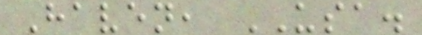Haven, USA.
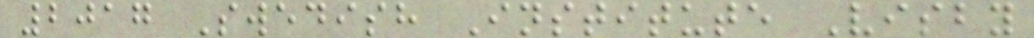2017 Swedish Institute Visby
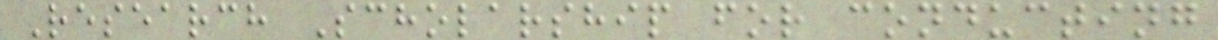Research Scholarship for conducting
